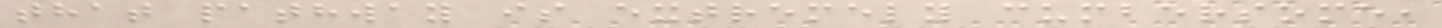that pathway is extremely cumbersome,
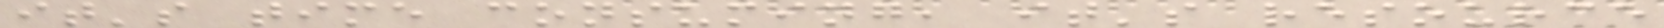it's time consuming, it's resource
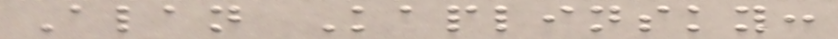Alan Kaplinsky:
